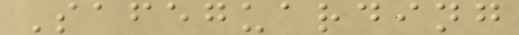Safeguarding
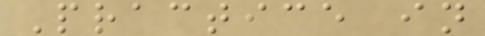Practice in
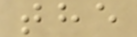the
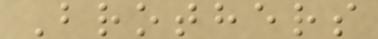Brothers
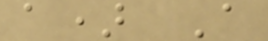a) A
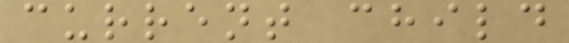current child
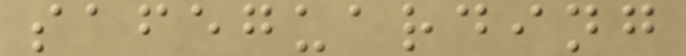safeguarding
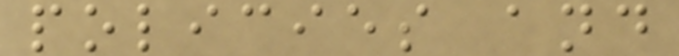policies and
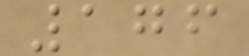176
